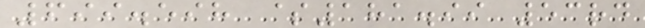699.598 $181.99 53rd
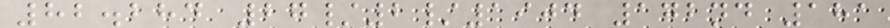82.284 27/2/1904 172nd 181
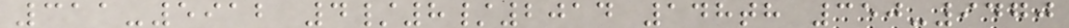311-5912 4/8/2014 148th 350-9470
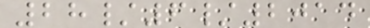28/6/2014
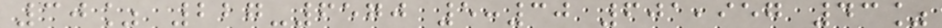30% 227-6570 5:30 601,957 43%
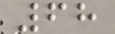68
